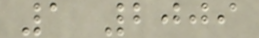1 2009
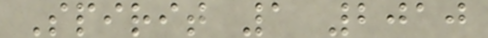Spirit 1 2010
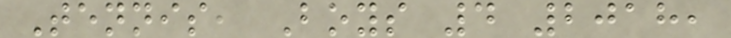Tennis, Boys 4 2018,
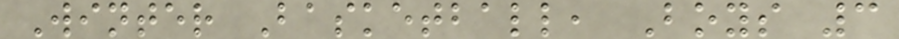Winter Basketball, Boys 3
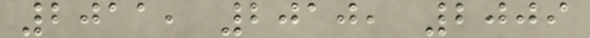2011, 2010, 2009
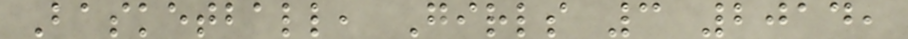Basketball, Girls 3 2014,
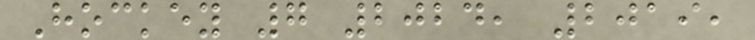Hockey 7 2024, 2019,
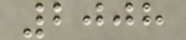2008
